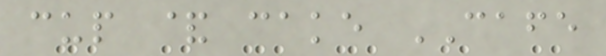cup & cake CAFE
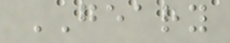GEARY
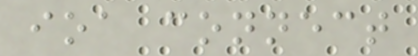ioa connect
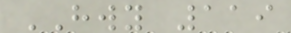HWY 119
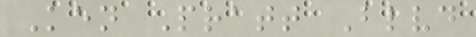Ken Pratt Blvd
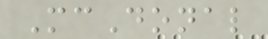McDonal
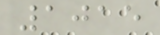1015
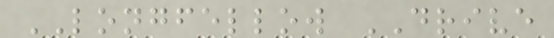LONGFELLOW DRIVE
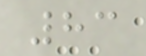83
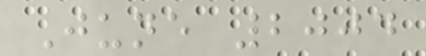June 2004
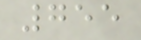755
